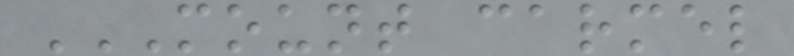MOUNT CARMEL
